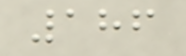186
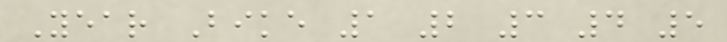Year Bike 1 2 3 4 5
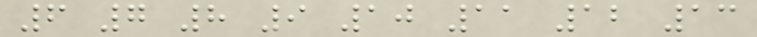6 7 8 9 10 11 12 13
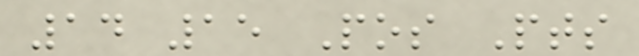14 15 Pos Pts
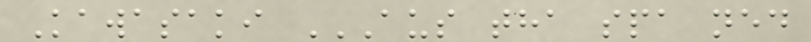Kawasaki AUS THA SPA NED
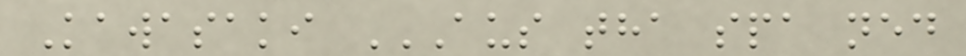Kawasaki AUS THA SPA NED
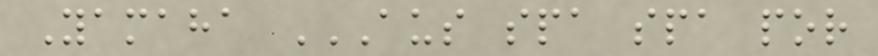Yamaha AUS SPA SPA POR
